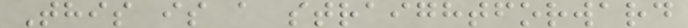This is a straightforward
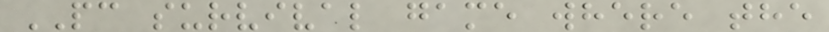PC survival game where the
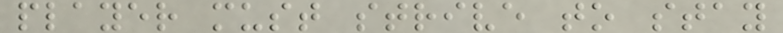player must strive to stay
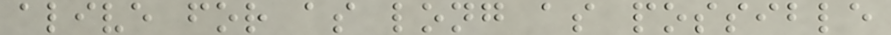alive for as long as possible
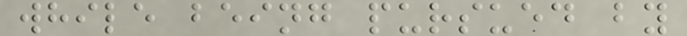while being pursued by
